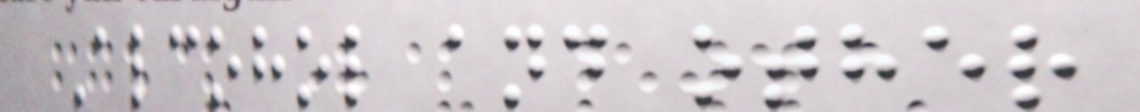Alcohol and other
